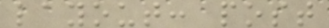layout: post
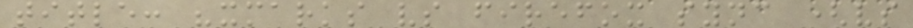title: "xmarks vs firefox sync (vs
